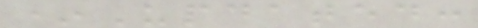*Updated:
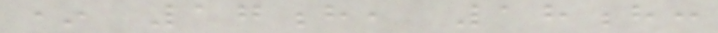* 17h, 18h:
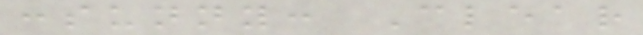:sunny: Clear
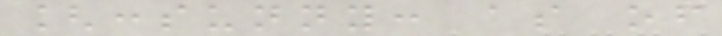[:sunny: as of
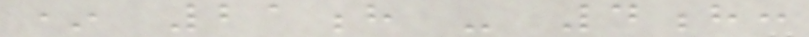* 21h - 4h:
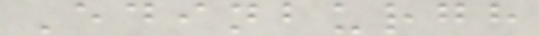Edinburgh
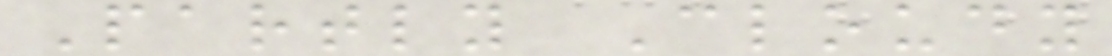Partly Cloudy
